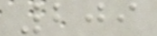209
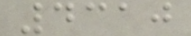4310
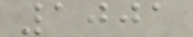1001
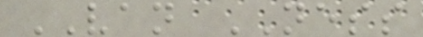VAN NESS
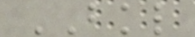BKL
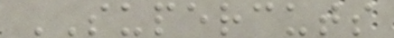SUPERCUTS
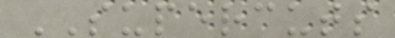SUPERCUTS
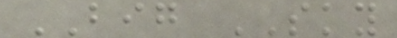BIG SKY
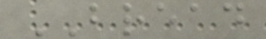BREAD
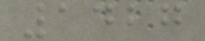1427
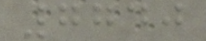7740
